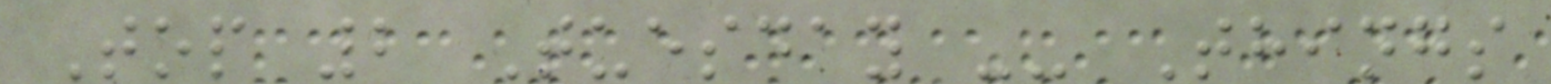Top 2 Tuesday -- Things
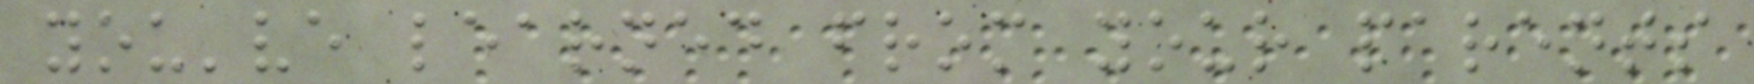you've learned from your parents
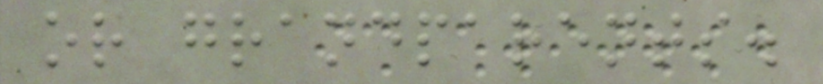or grandparents.
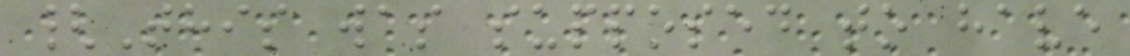{This was supposed to have
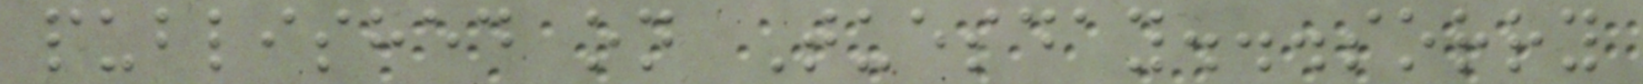published on Tuesday...sorry
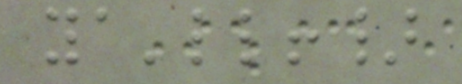ya'll!}
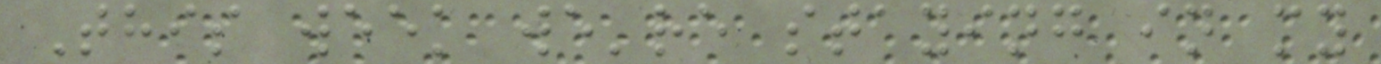This week we're staying in my
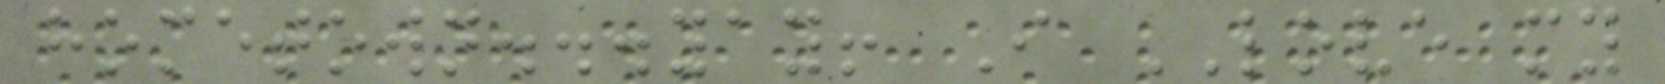hometown...yay! I LOVE my
